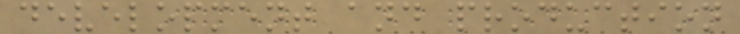development and production
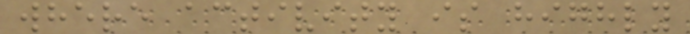where activity is highly
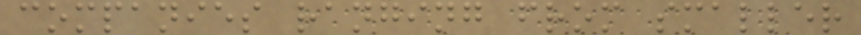companies ranging from smaller
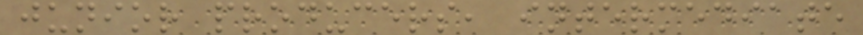junior producers, intermediate
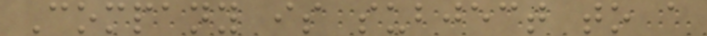Company is subject to a
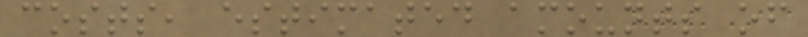costs, estimated amounts of
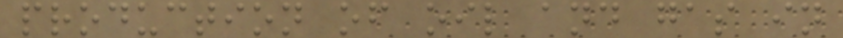production of oil and gas in
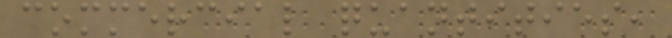commercial quantities,
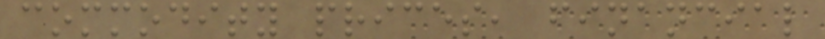commodity prices, financial
